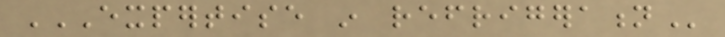EXPERTISE IN REFRIGERATION
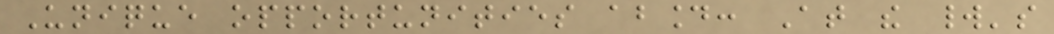Unique opportunities abound: At the world's
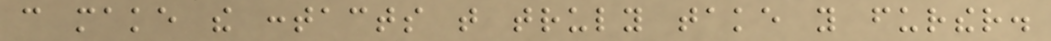can make the contacts that truly take you further.
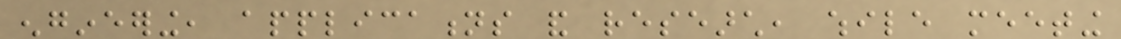engineering, applications and research, while meeting
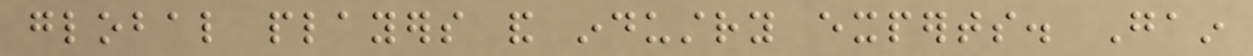global players and industry experts. Gain
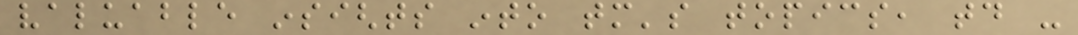valuable insights into tomorrow's topics, today -
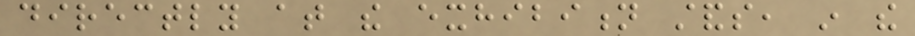directly at the exhibition stands, in the
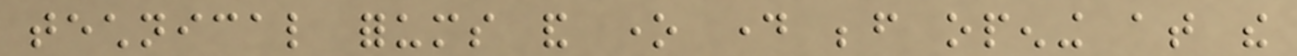technical forums and one day before opening at the
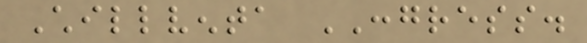Chillventa CONGRESS.
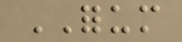FORUM
